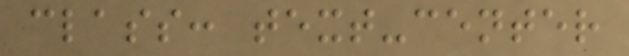class: text-center
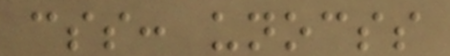css: unocss
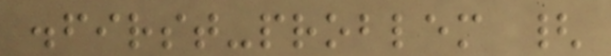.first-problem {
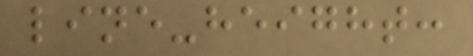line-height:
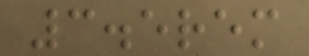3.5rem
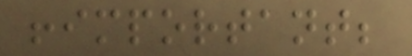!important;
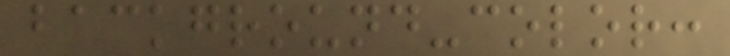background-color:
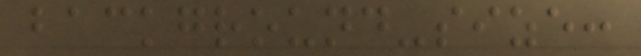background-size:
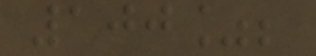100%;
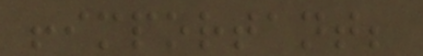!important;
